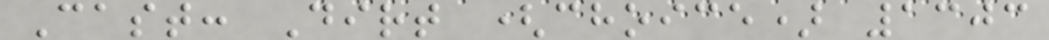Cast: Dirt (choice) 1303
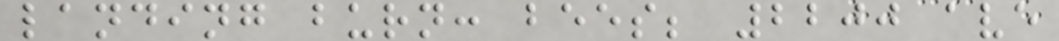landing burn: bees; 2200 ave
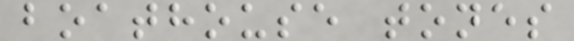boathouse tones
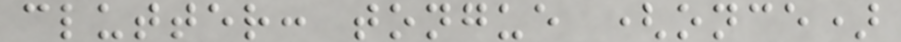clutter: tongue (once)
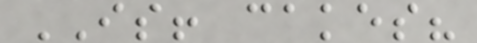IS! cakes?
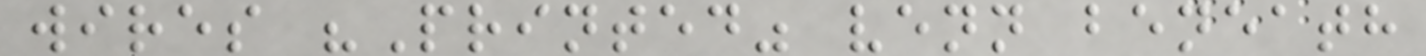wires "Printed" venn beneath
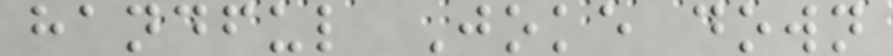handful Joke down
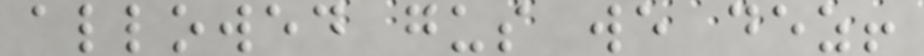allowed gus we dez!
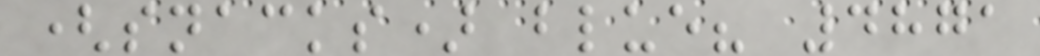(snacks) blue? 4871
